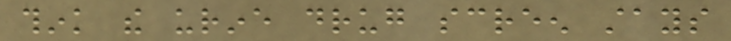think the urine drug screen stays
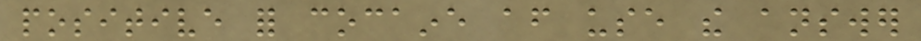positive for cocaine after use the answer
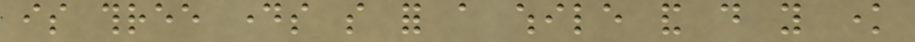is three days so for a while and do you know
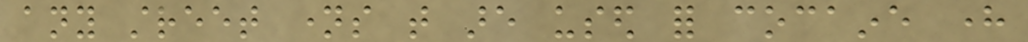any street names that are used for cocaine here
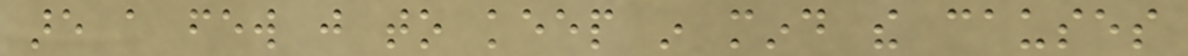are a few just to keep in mind the causes
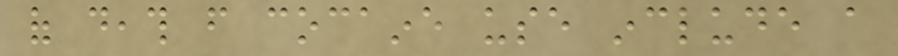of death from cocaine use include a
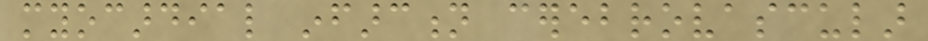myocardial infarction cerebrovascular
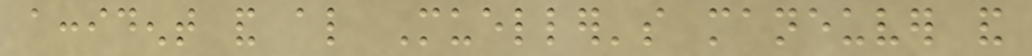accident and also Mueller's maneuver and
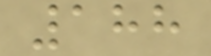188
